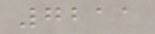7211
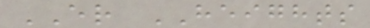ER HEIGHTS
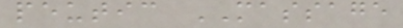peutic MASSAGE
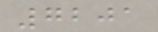7201
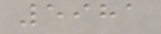5981
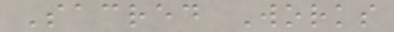Sacred Works
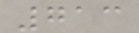713
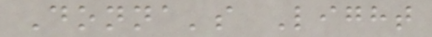Donna's Light
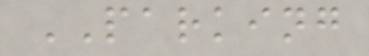PARKING
